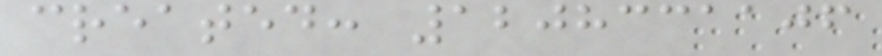created: 1208331106
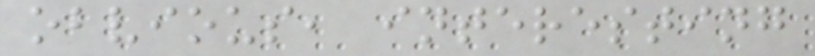obvious, interesting
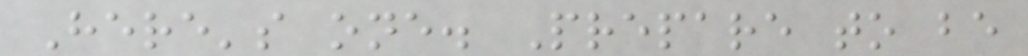Here's one. Prepare to be
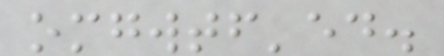omgwtf'ed.
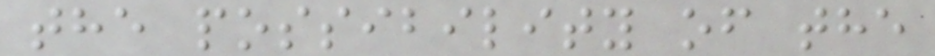the possibility of the
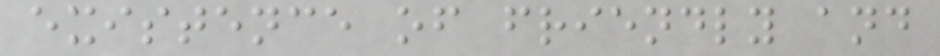existence of friendly and
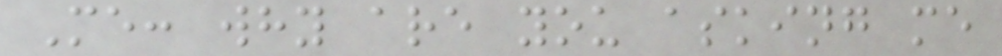Me: why are you asking me
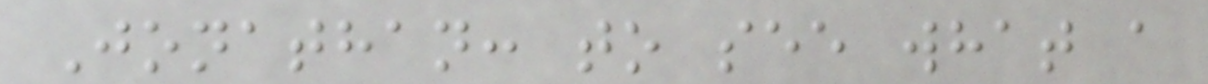Jonathan: to see what a
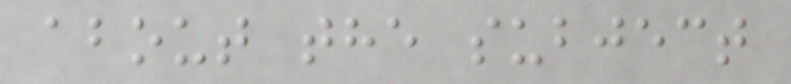about the subject
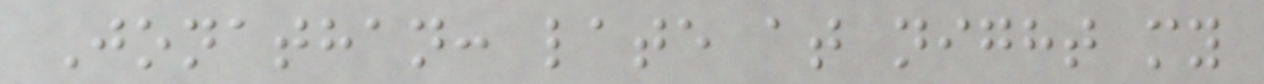Jonathan: late at night my
